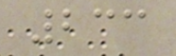233
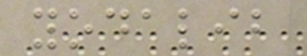yodalib
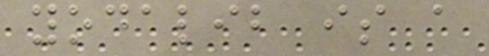yodalib is a
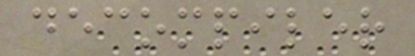decompiler
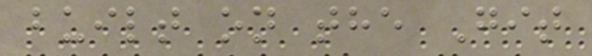built on the Git
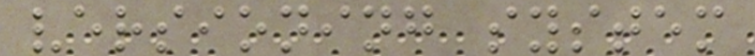versioning system
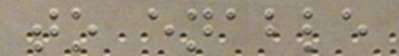to enable
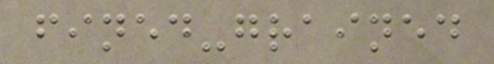fined-grained
